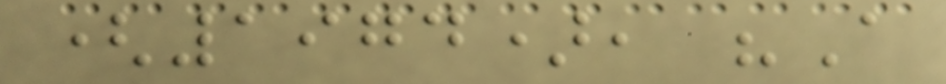(1974), "A
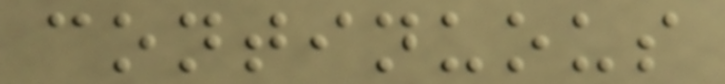continuous
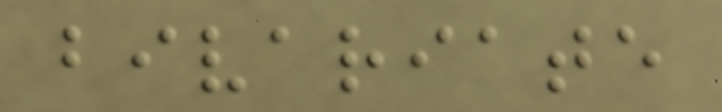bivariate
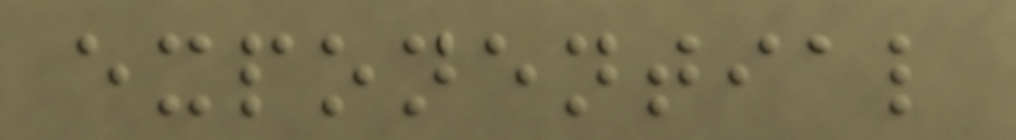exponential
